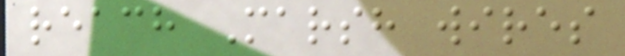reach Marsh wires
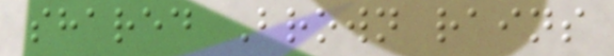shared Brown rains
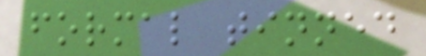formal tinned
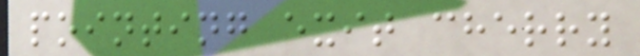pointing exit cherry
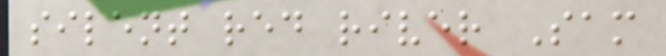silent red river Sam
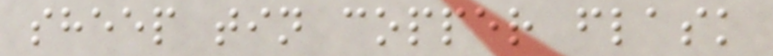sheep tin copper flask
